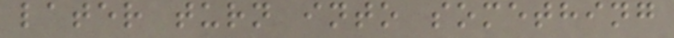later turn into something
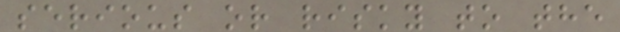serious or risky to the
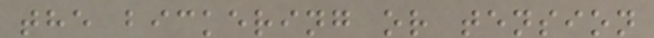the bickering or tension
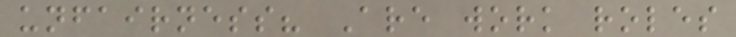unfairness? Are work roles
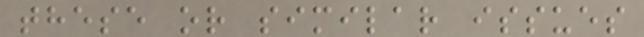these or similar issues
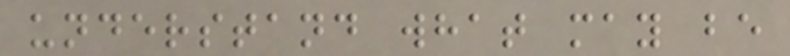understand what may be
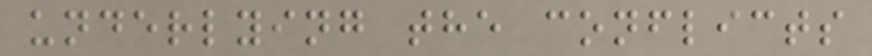underlying the conflicts
